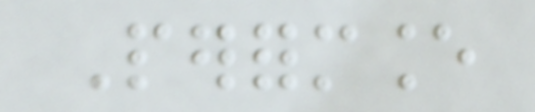Performance
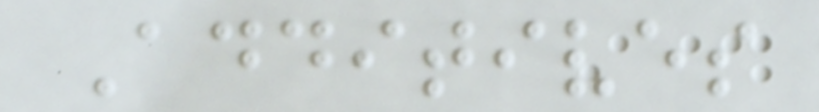Additives
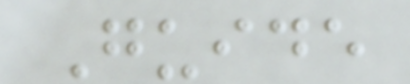Guide
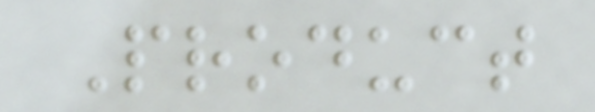Product
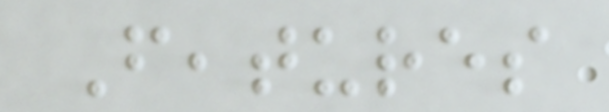Features
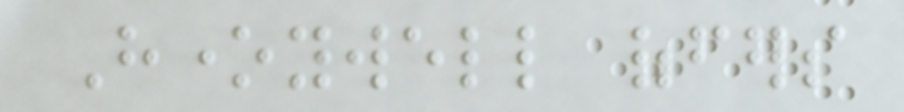Honeywell offers
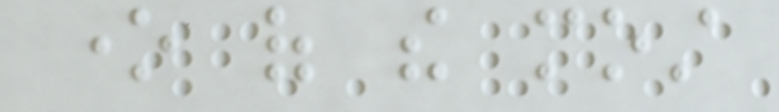one of the most
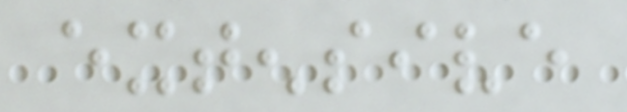extensive
